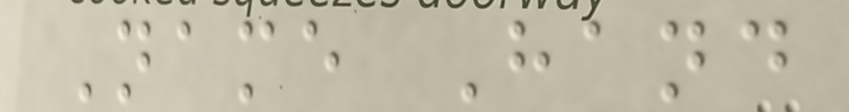Name Hand
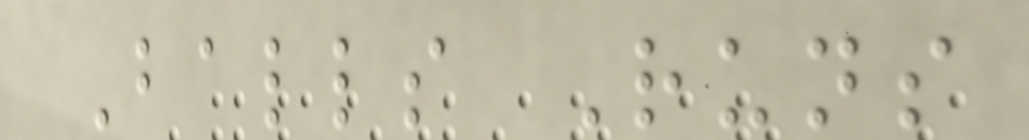Balls Runs
